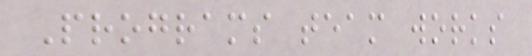Programs team works
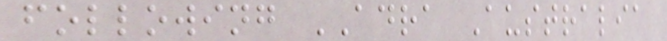following ADRA Australia
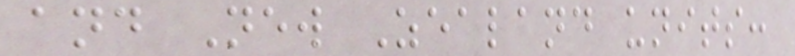and New Zealand units:
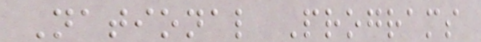National Programs
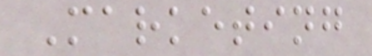Marketing
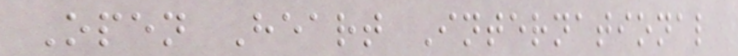Open Heart International
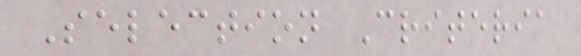Selection Criteria
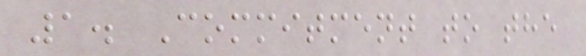1. Commitment to the
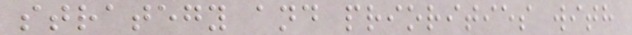strategy and priorities with
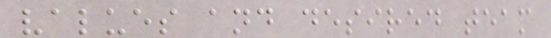values and desired team
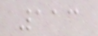113
